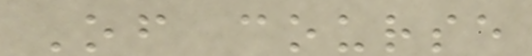Of course
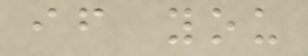if you
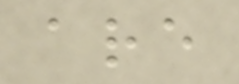are
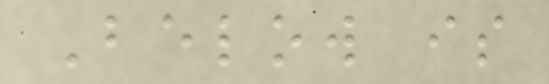Below is
